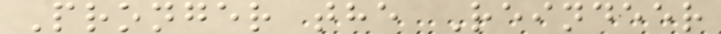Pronger the Reindeer
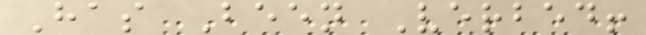Has Been Verbed!
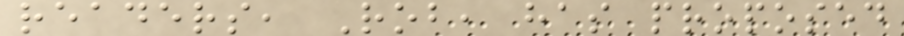readers, Rob, has proposed
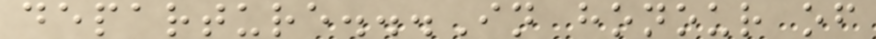departure...In honour of
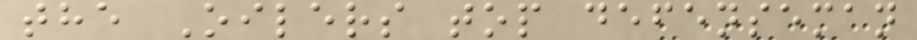the Oilers top defenseman
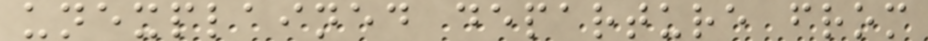unexplained departure from
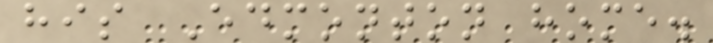his Edmonton home.
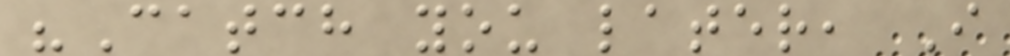"Catch you later, I
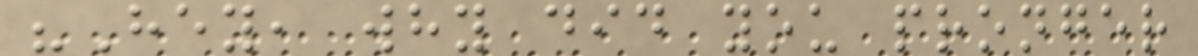"Hey, why did you pronger
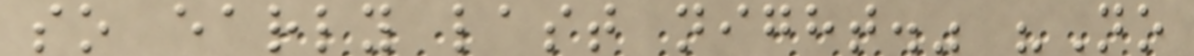so early last night." "No
